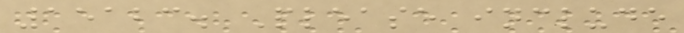15123. Please include
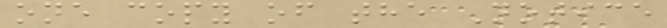one copy of the Notice
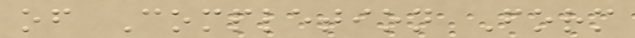of Completion Form
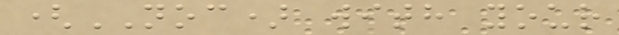(NOC) with your
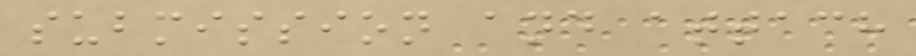submission and attach
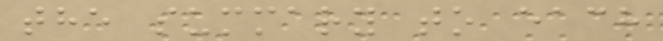the summary to each
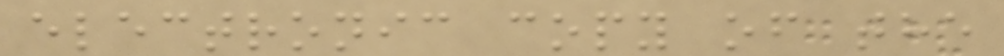electronic copy of the
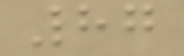87
